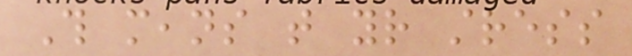This means that your stress
